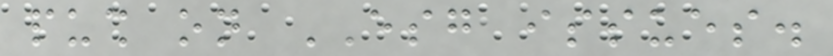push on ESG issues.
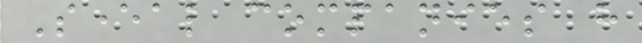Several companies have
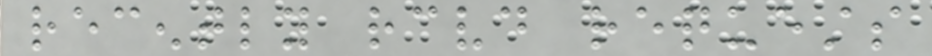recently received requests
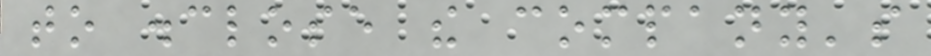to disclose the company's
